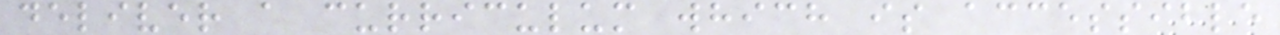deliver a curriculum which is accessible
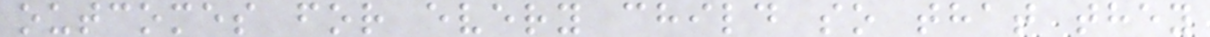outcomes for every child so that they
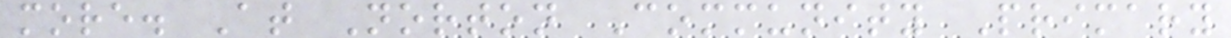more. At Norton Community Primary
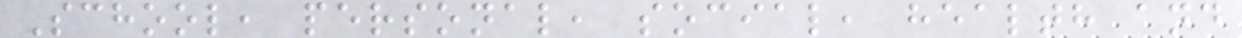School, personal, social, health and
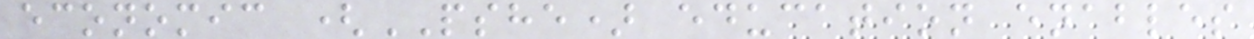economic (PSHE) education enables
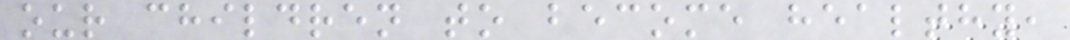our children to become healthy,
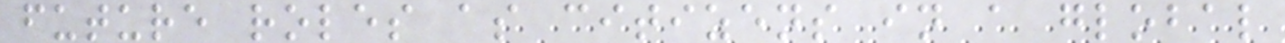future roles as citizens in a global
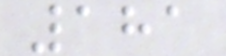181
